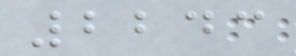2243
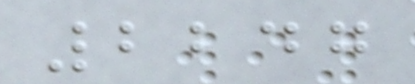2247
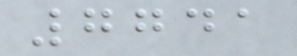7741
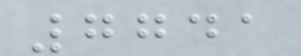7741
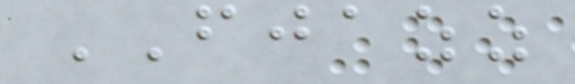FJAZZ
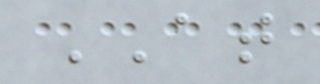AT
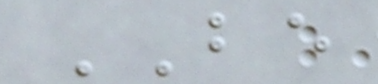BE
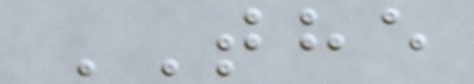THE
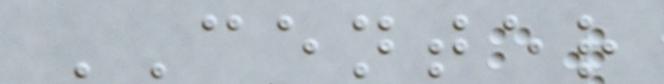CENTER
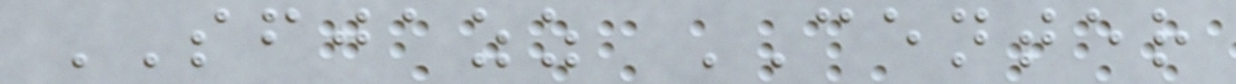SFJAZZ CENTER
